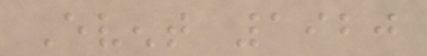Event 1920
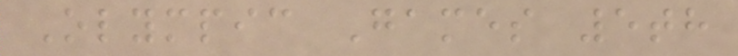Olympic Games 5th
